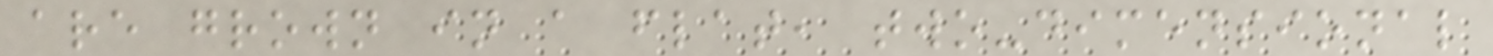are grown in a flat, two-dimensional
